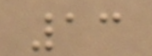13
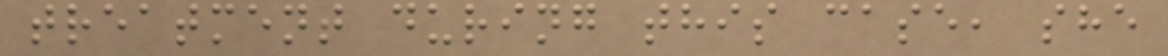treatment during this case, she
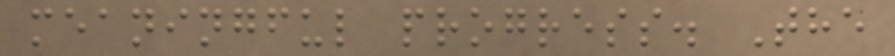meaningful progress. The
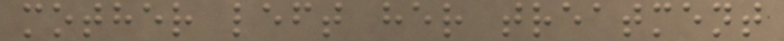mother left her treatment
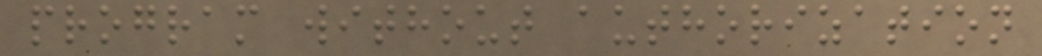program without authorization
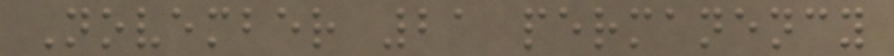November 21 permanency
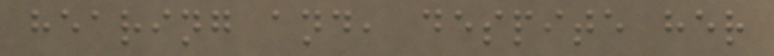hearing and, despite her
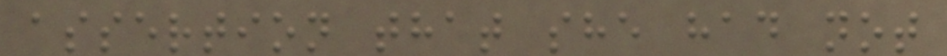assertion that she had not
